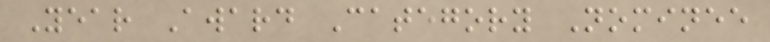Year Award Category Nominee
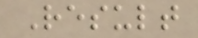Result
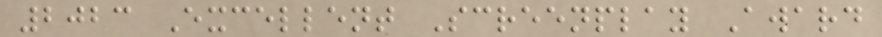2023 Excellent Screenplay Award
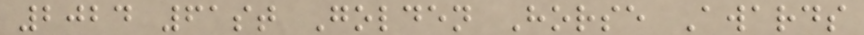2024 61st Golden Horse Awards
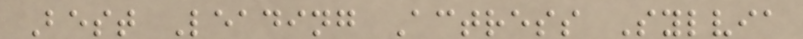Best Leading Actress Sylvia
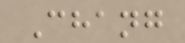Chang
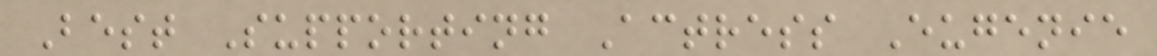Best Supporting Actress Eugenie
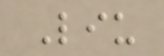Liu
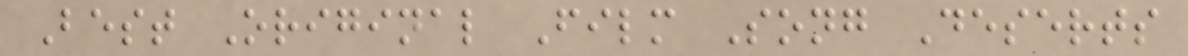Best Original Film Song Deserts
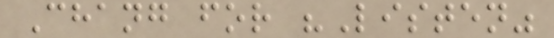Chang for "Listen"
